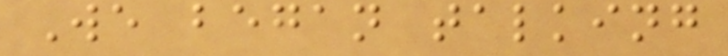We began talking
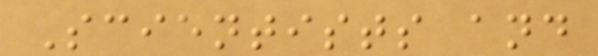Scientists and
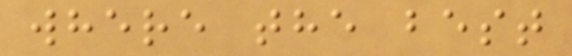where the best
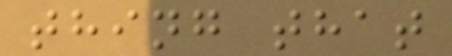thing that
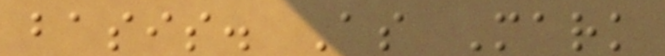basis. As Mark
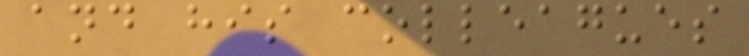and his colleagues
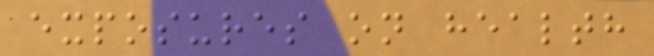exposures on health
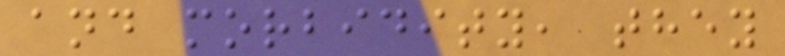and morbidity, they
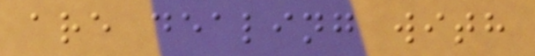are dealing with
